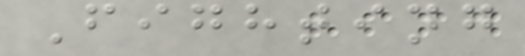Fighting
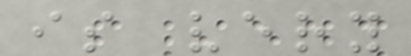is very
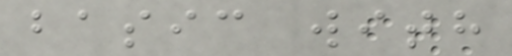basic with
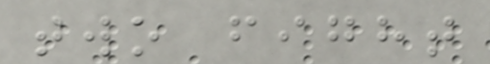two fight
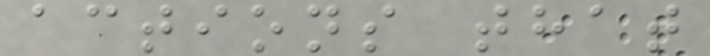actions that
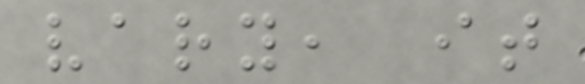vary, it
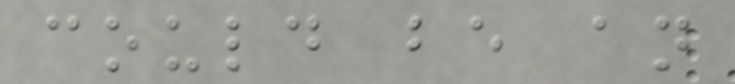could be an
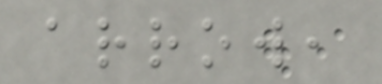arrow,
